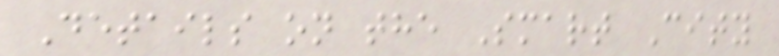Details on the Smart City
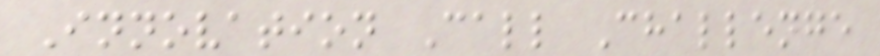Innovation Call Challenge
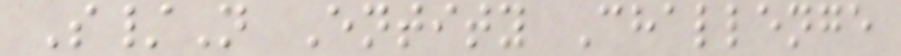S/N Entity Challenge
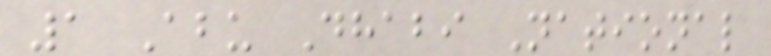1 Abu Dhabi National
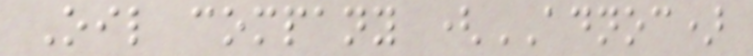Oil company (ADNOC)
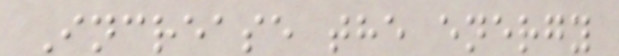Increase the energy
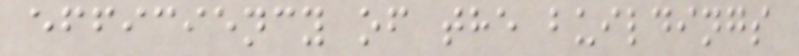efficiency of the buildings
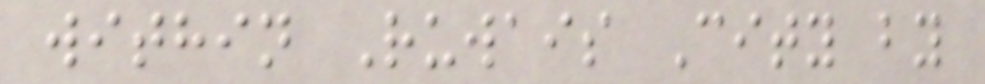within Ruwais City by
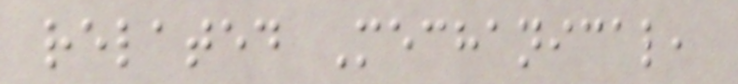related Mechanical,
